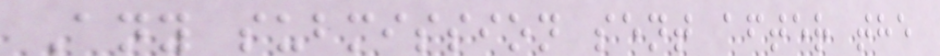Any submission sent after the
